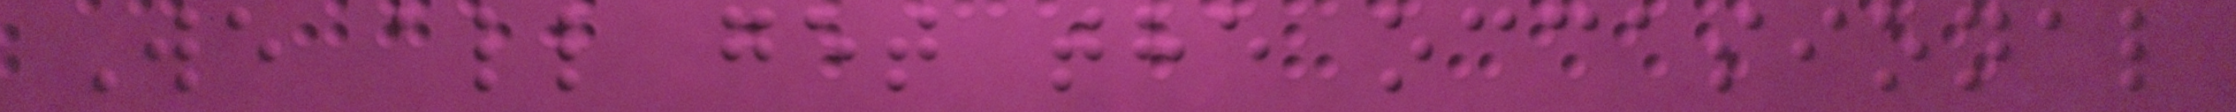We all get the occasional
